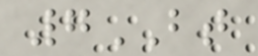7BT
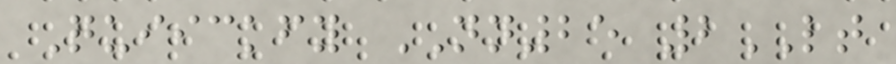Quiickfy NN25 2LT
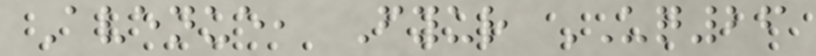Avenue, Fyur UQ26
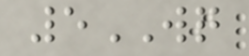5WQ
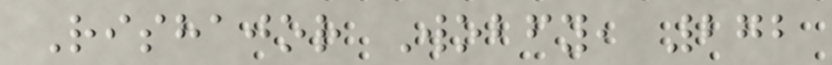Rishajor Wobfy, 272
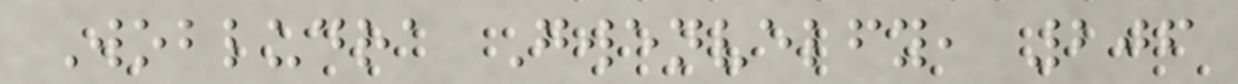Wobludra Gwenvelfy, 206
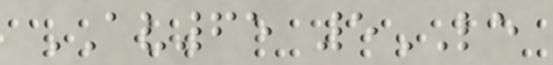AV65 5LE
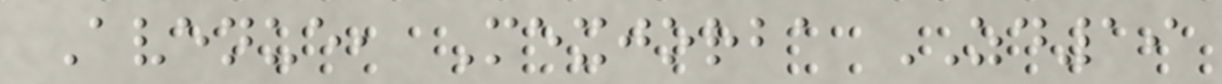Avenue, Mexjorba ZD19
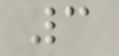3
